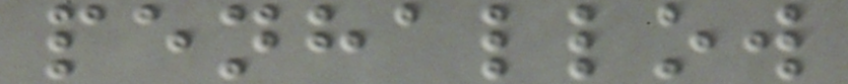penhallow
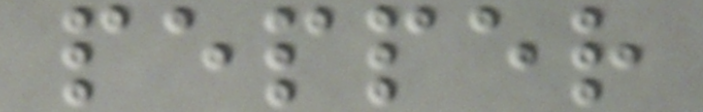pepper
